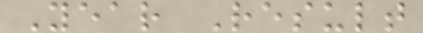Year Result
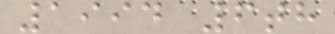1994 6th
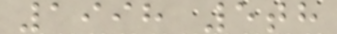1998 5th
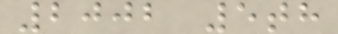2002 5th
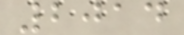2014
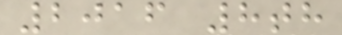2016 8th
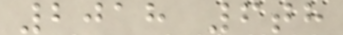2018 6th
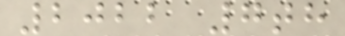2022 7th
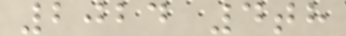2024 4th
